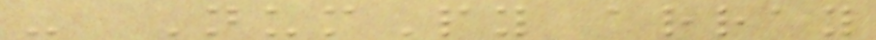- NumPy array
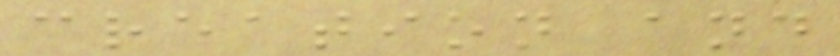creation and
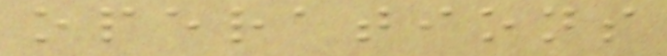operations
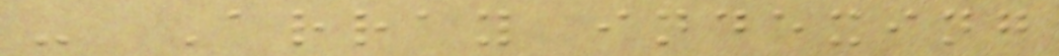- Array indexing
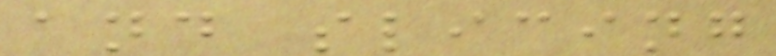and slicing
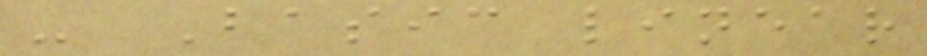- Basic linear
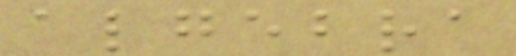algebra
